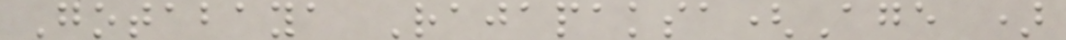Gotabaya Rajapaksa(Age )
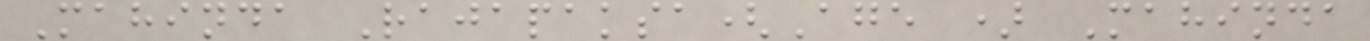Mahinda Rajapaksa(Age ) Mahinda
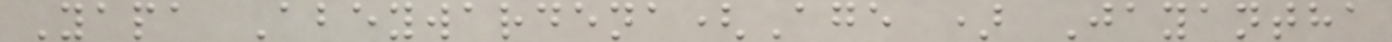Yapa Abeywardena(Age ) Jayantha
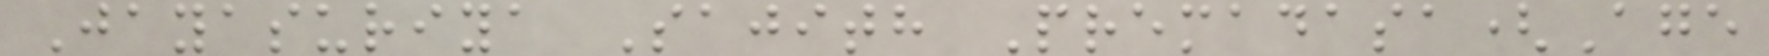Jayasuriya Sajith Premadasa(Age
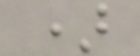)
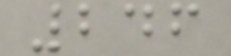246
